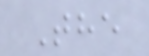The
